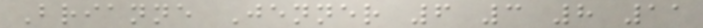Brianne Jenner 6 3 8 11
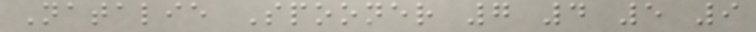Natalie Spooner 7 4 5 9
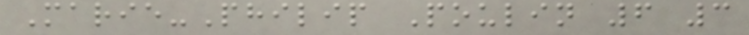Marie-Philip Poulin 6 3
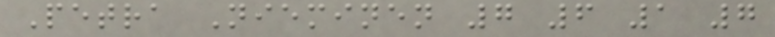Petra Nieminen 7 6 1 7
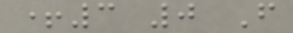+3 0 F
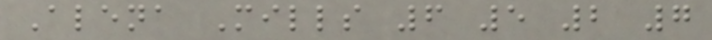Alena Mills 6 5 2 7
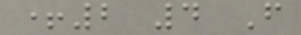+2 4 F
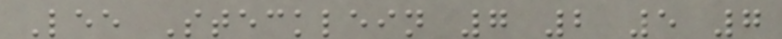Lee Stecklein 7 2 5 7
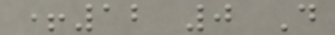+12 0 D
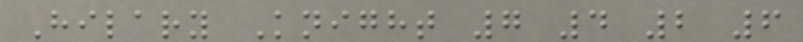Hilary Knight 7 4 2 6
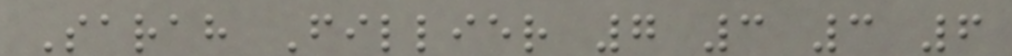Sarah Fillier 7 3 3 6
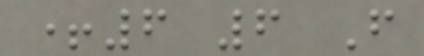+6 6 F
